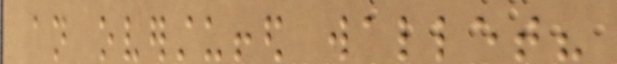an overstuffed wallet?
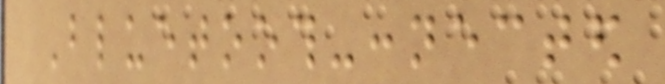Bluetooth-connected
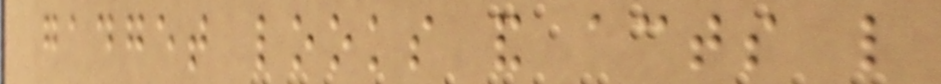gadget looks and acts like
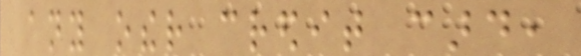any other credit card,
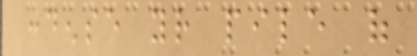condense your pile of
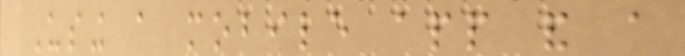Using a mobile app and a
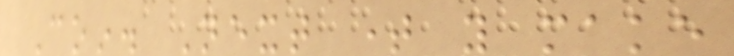Coin. Next time you make
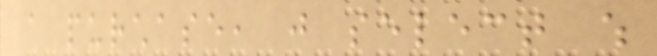a purchase, just select which
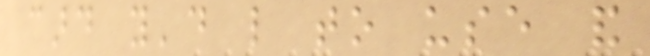card you'd like to use and
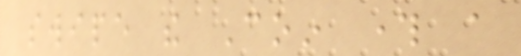swipe the Coin through a
